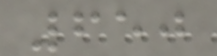650
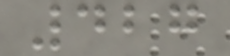427
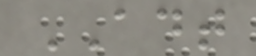ADT
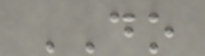DO
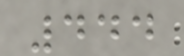444
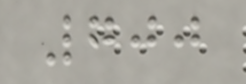700
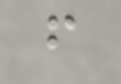f
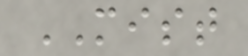MIST
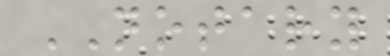NOTARY
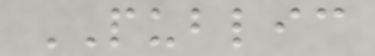PUBLIC
